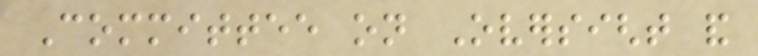Committee on Oversight and
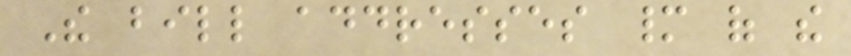The bill addresses many of the
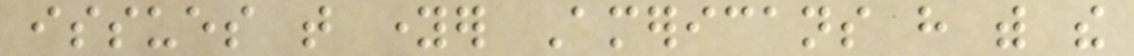issues that younger Americans have with the
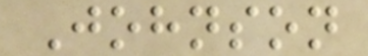Johnson
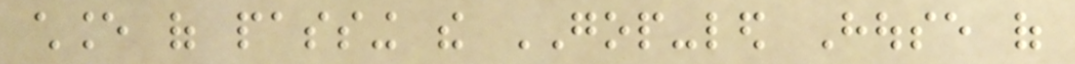chance of passing the GOP-led House of
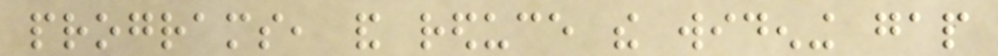programs, and reduce the widening gap
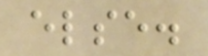else.
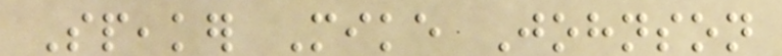Speaker Mike Johnson
